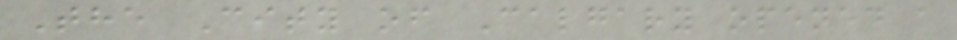The City of Calgary opened a
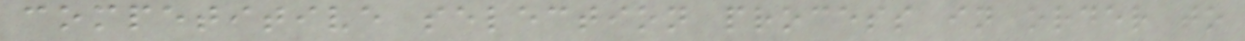competitive selection process in order to
